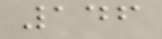146
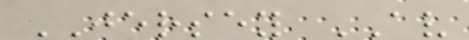JERSEY AV
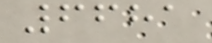6681
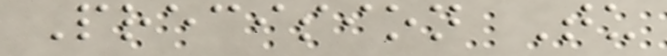Precision Tu
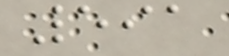591
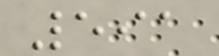591
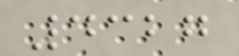4327
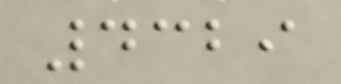4329
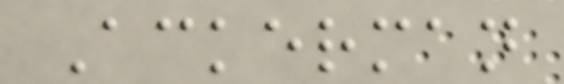Ackerman
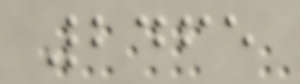2465
